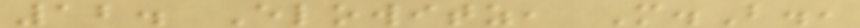12. Elowitz, M.B.,
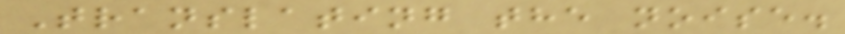Translating the noise.
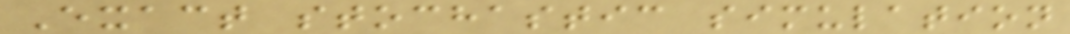Exact stochastic simulation
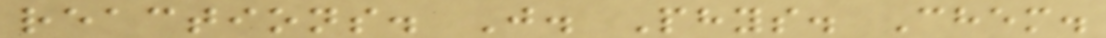reactions. J. Phys. Chem.
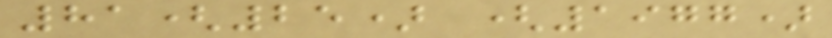81(25) (1977)
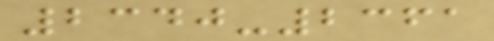2340-2361
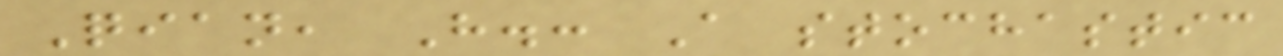Qian, H.: A stochastic
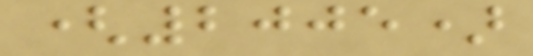(2005)
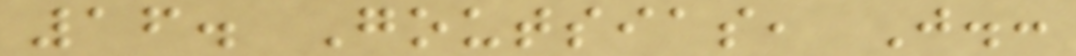16. Goutsias, J.:
